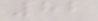82
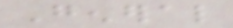General
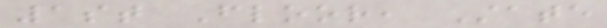1st Floor, State
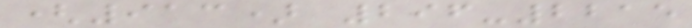(913) 296-2215
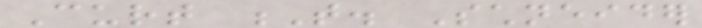Curt T. Schneider
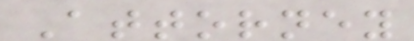Attorney
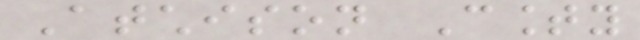Atchison County
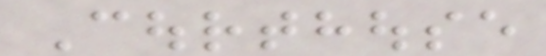Courthouse
